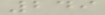249
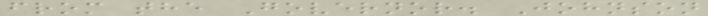from the Governor. Johnson
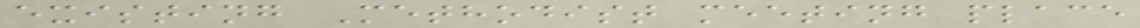existing Methodist meeting place
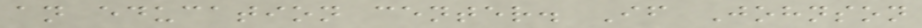an education center. If Johnson
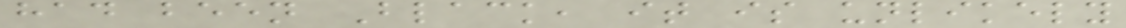had been Black, it is unlikely
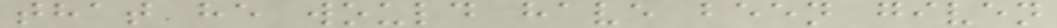that he would have been given
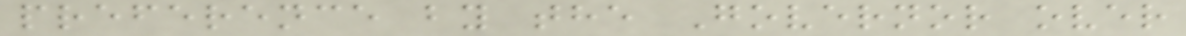preference by the Governor over
